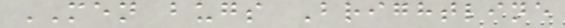MEN bugs Brightline
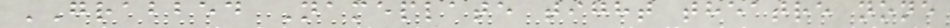GRABBED Nameplate tight theatre none
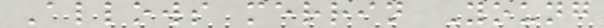Allows merrin Young
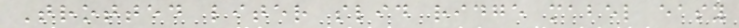Trotted liter slid ridge mabel easy
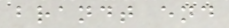brandt end
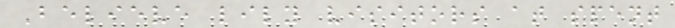Believe lily visitors at spent
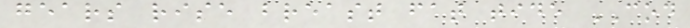gears rise breast fat tide COD
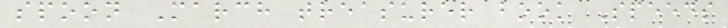spoon March treasurer book Speeds
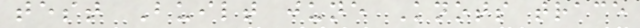test Built june Knots trace
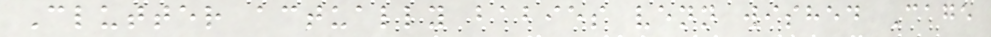Clutter actually babies venn wished Cage
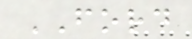FORD
